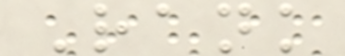Rank
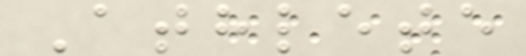Athlete
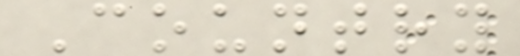Country
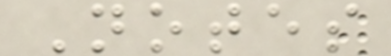Notes
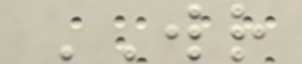WR
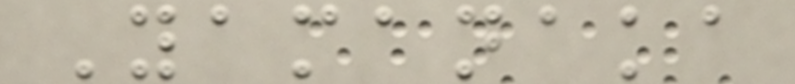Yamanaka
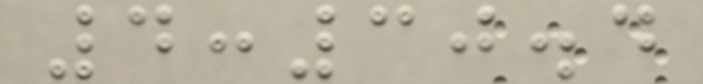4:30.4
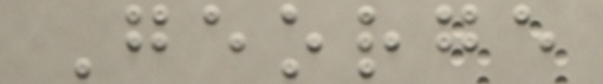George
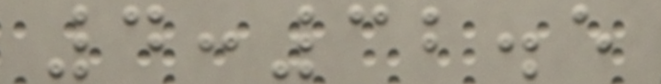4:32.5
